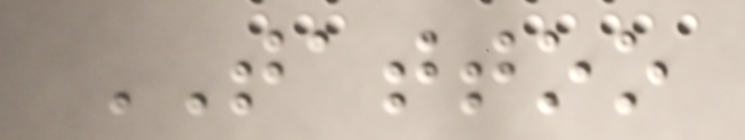TATTOO
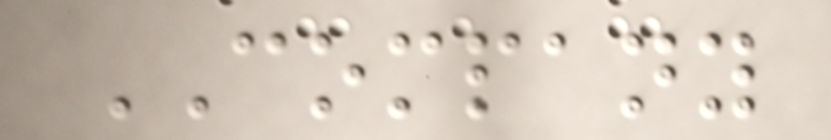COMPANY
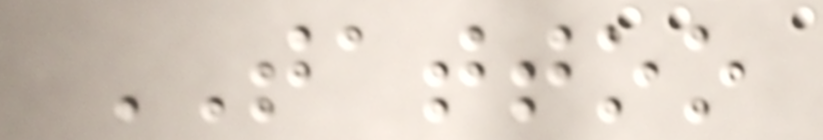TATTOO
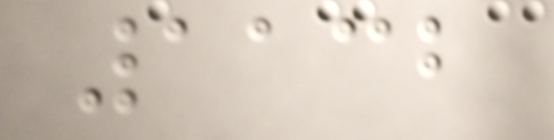1132
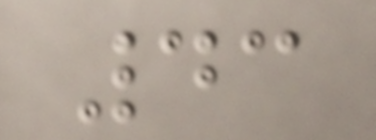43
